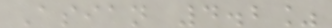Asian 4.2%
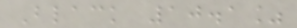Black 10.1%
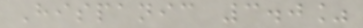Hispanic 3.0%
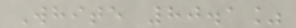White 80.1%
